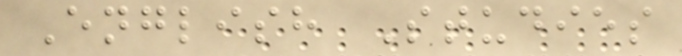English Studies
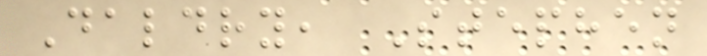Daldry, Stephen
